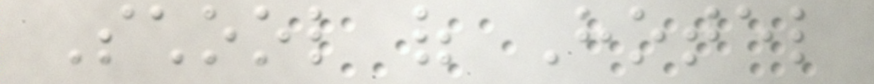School of Hotel
